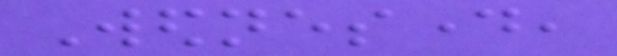Wednesday,
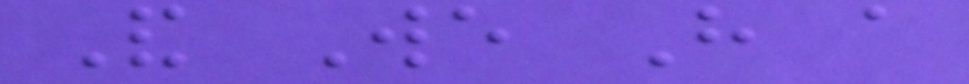And We Have a
